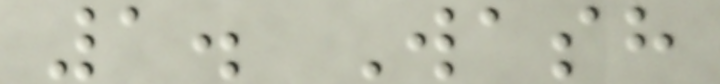1. Wash
